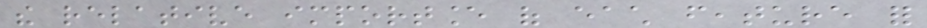the relative importance of each feature for
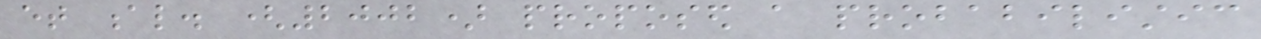et al. (2002) proposed a probabilistic
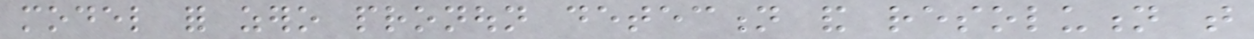model for zero pronoun detection and resolution that
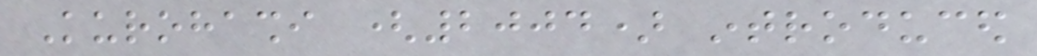Kurohashi (2004) introduced
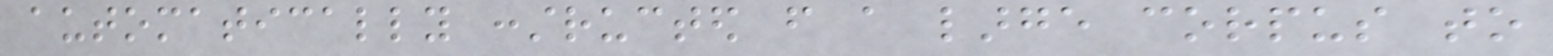automatically constructed from a large corpus to
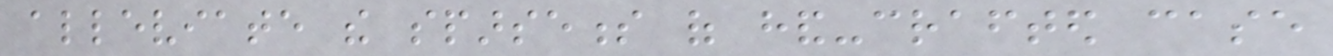alleviate the sparseness of hand-crafted case
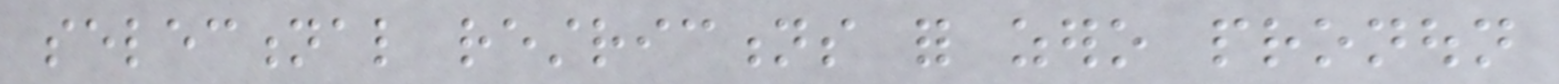selectional restrictions for zero pronoun
